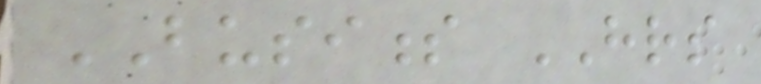BUSINESS HRS
